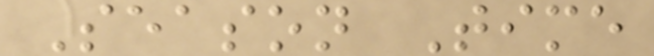Season Time
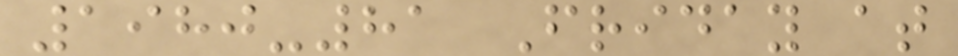1980-81 Friday at
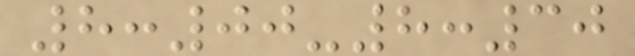8:00-8:30
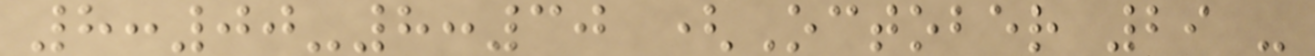8:00-8:30 (October 29 -
